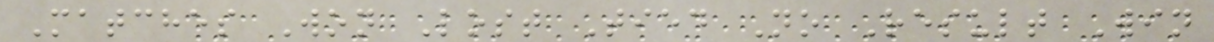Matches Won Lost Tied No Result Win
